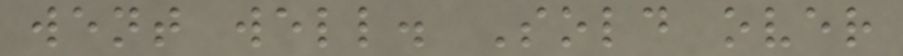went well. Sold over
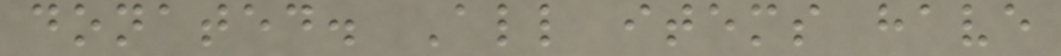donated. All items have
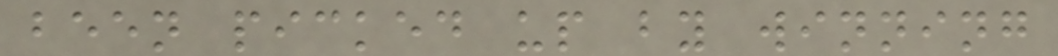been picked up by winning
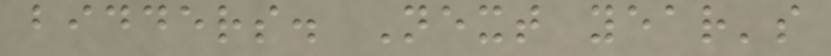bidders. Next year's
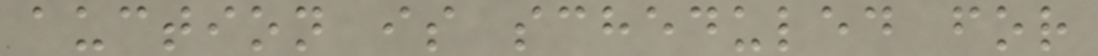auction is scheduled for
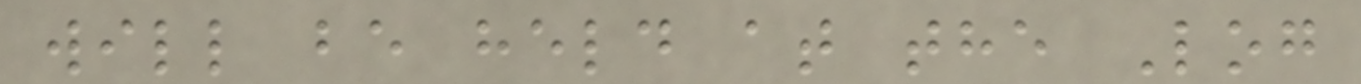will be held at the Log
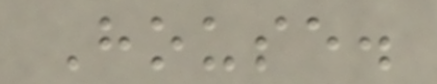House.
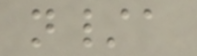n/a
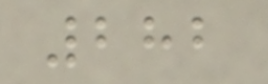282
